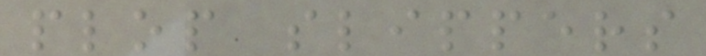plop slippers
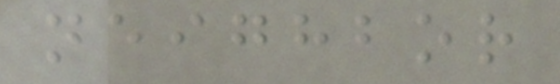neighbor
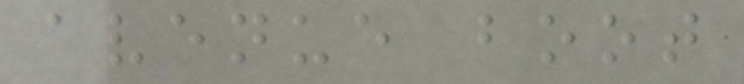avenue boot
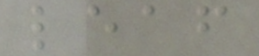leaf
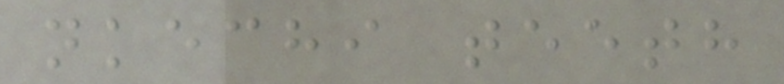nkechi teeth
